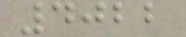4022
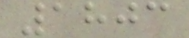1803
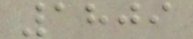1809
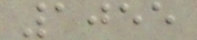1055
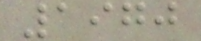1970
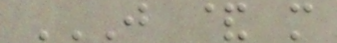J & M
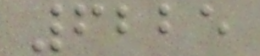6225
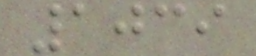1039
